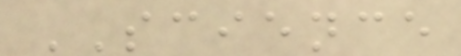SCIENCE
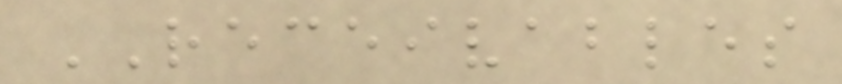RECEIVABLES
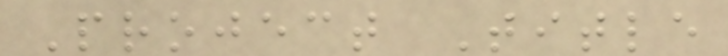Project Title
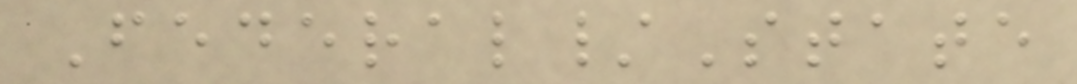Federal/State
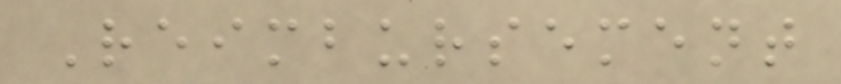Reimbursement
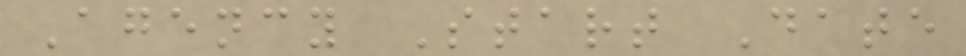Agency Start Date
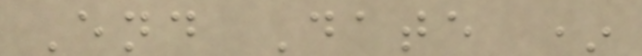End Date *
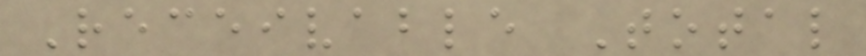Receivable Total
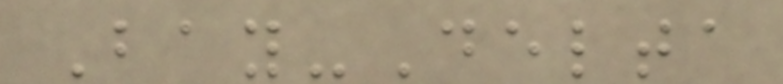Bay-Delta
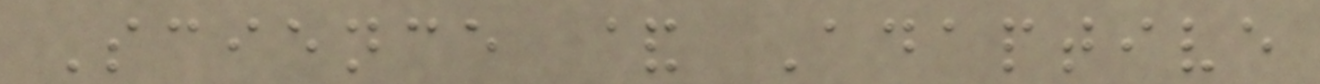Science & Adaptive
